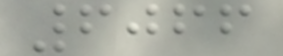6066
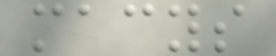macys
